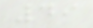49
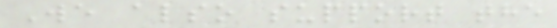We also support the
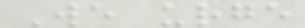We urge
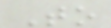To
